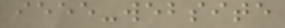ieee-website
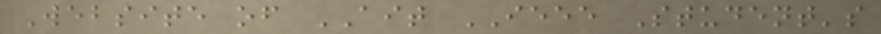Website of AIT IEEE Student's
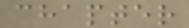chapter
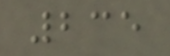235
